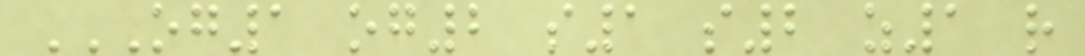OG1 OG2 S1 S2 Z1 R
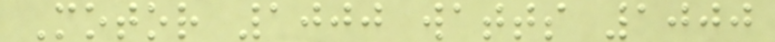Motor 1000 watts 1000
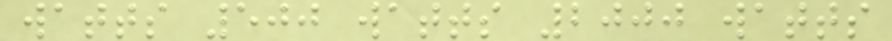watts 500 watts 2000 watts
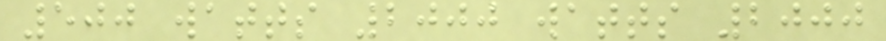500 watts 2000 watts 2000
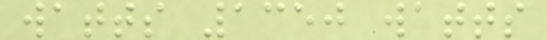watts 1350 watts
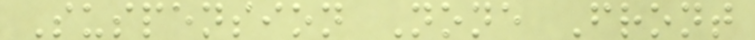Suspension None Front
